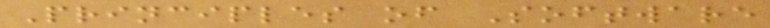Principles of Software
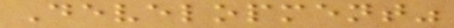Development"
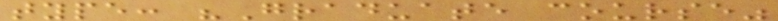type: "Graduate course"
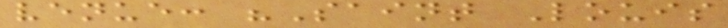venue: "Saint Louis
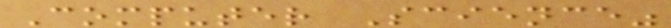Computer Science"
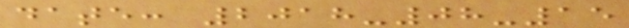date: 2018-08-15
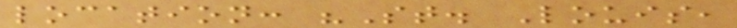location: "St. Louis,
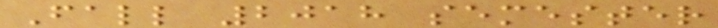Fall 2018 semester
